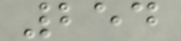254
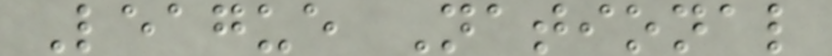League National
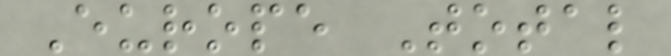Europe Total
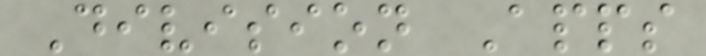Division Apps
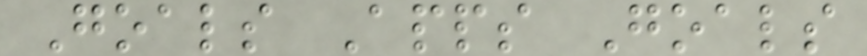Goals Apps Goals
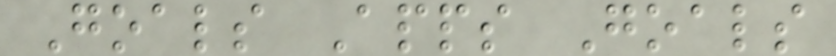Goals Apps Goals
